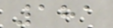181
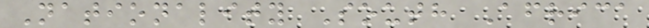Nationality South Africa
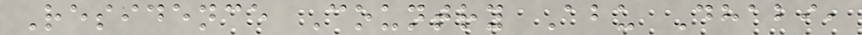Residence Country Abu Dhabi,
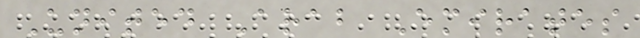United Arab Emirates
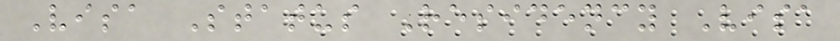Visa Status Residency Visa
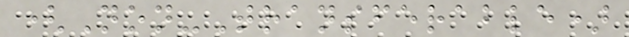(Non-Transferable)
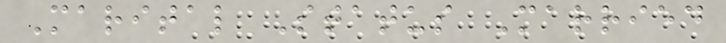Marital Status Married
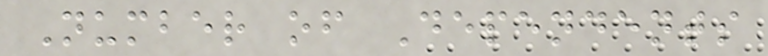Number of Dependents
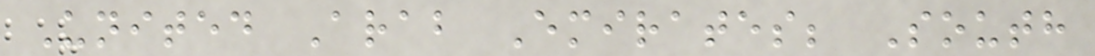United Arab Emirates; South
